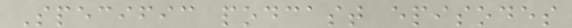Specific podcast episodes
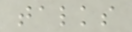talks
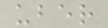uber
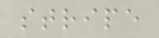stripe
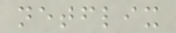netflix
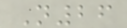N26
